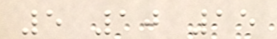5 10 15
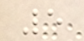5
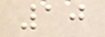10
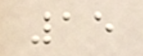15
